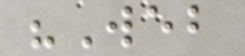"Web
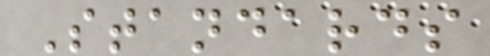Standards
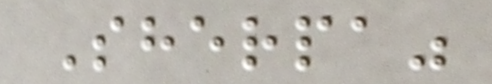Sherpa"
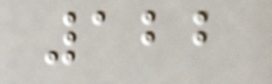122
